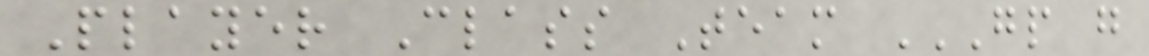Player Class Team GP G
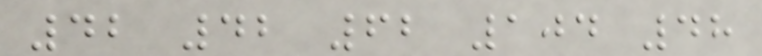42 42 62 104 48
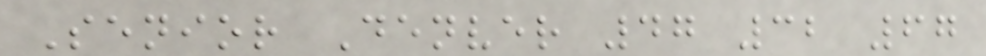Senior Denver 47 32 67
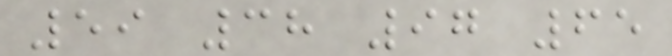59 38 97 65
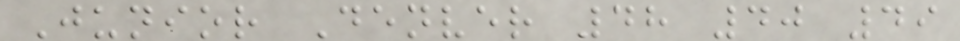Junior Denver 48 40 49
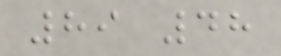89 48
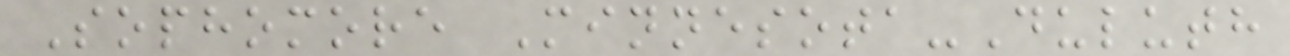Sophomore Minnesota-Duluth
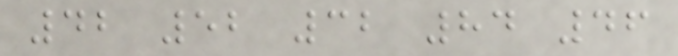42 52 32 84 46
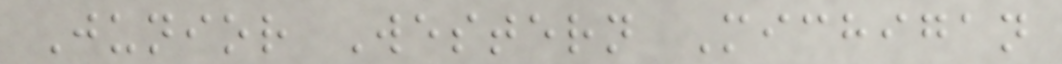Junior Western Michigan
